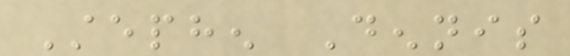Stephen Dennis
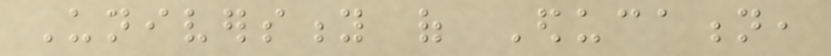University of Education,
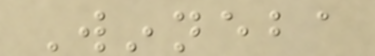Winneba
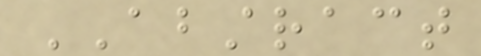ABSTRACT
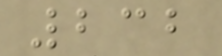232
